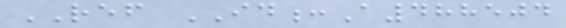REF ID:A488504
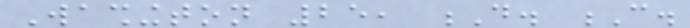Washington 25, D. C.
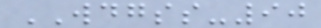WDGSS-90
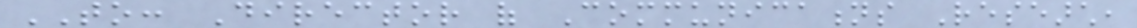TO: Director of Communications Research,
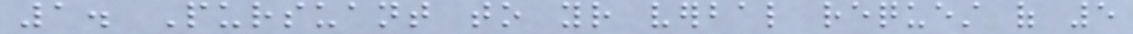1. Pursuant to your verbal request of 5
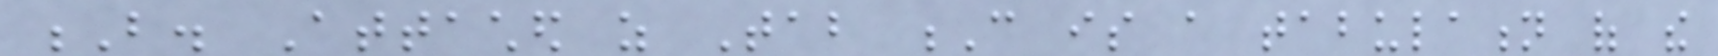B. Attached as Tab C is a tabulation of the
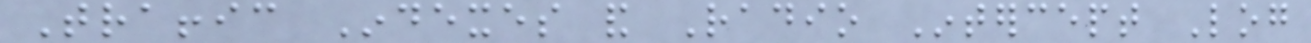Traffic Indexes and Radio Intercept Log
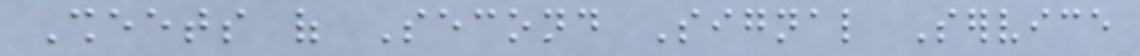Sheets of Second Signal Service
